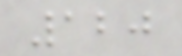120
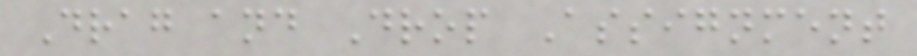Drag and Drop Assignment
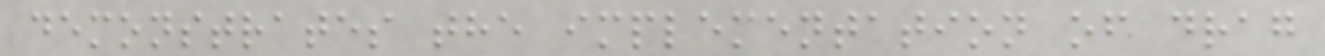demonstrates the implementation of drag
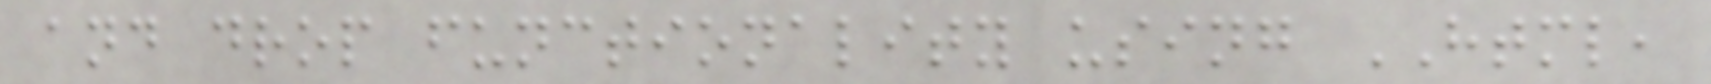and drop functionality using HTML,
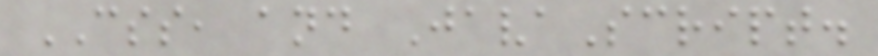CSS, and JavaScript.
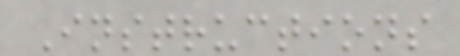Instructions
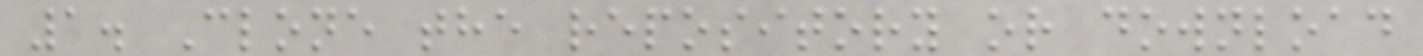1. Clone the repository or download
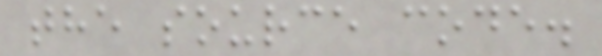the source code.
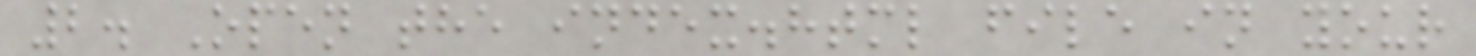2. Open the index.html file in your
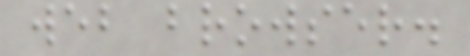web browser.
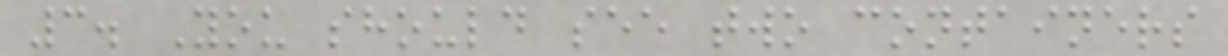3. You should see two containers
